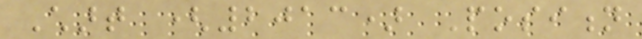Chart (2013) Position
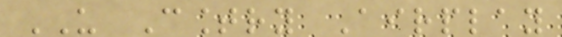US Country Airplay
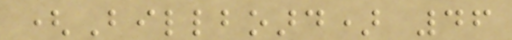(Billboard) 46
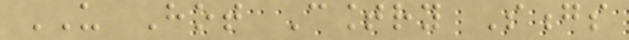US Hot Country Songs
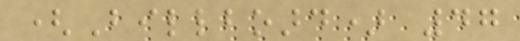(Billboard) 47
